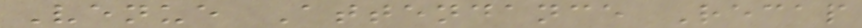Venue Attendance Recap
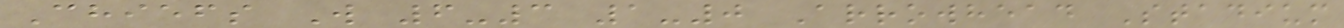Chiefs W 6-3 1-0 Arrowhead Stadium
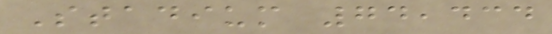Stadium 74,434
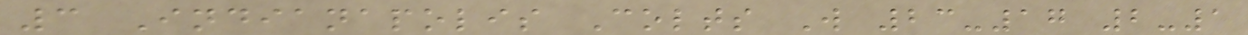3 Indianapolis Colts W 23-17 2-1
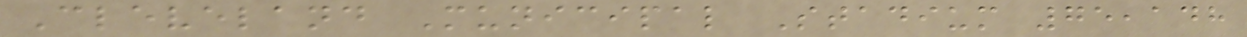Cleveland Municipal Stadium 75,148
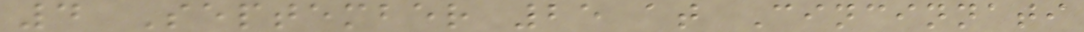4 September 25 at Cincinnati
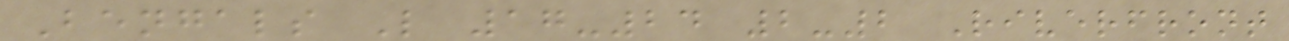Bengals L 17-24 2-2 Riverfront
